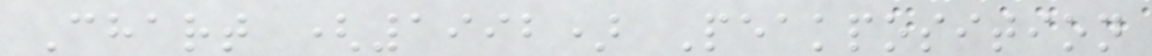Chart (1992) Peakposition
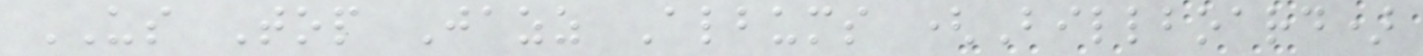US Top Jazz Albums (Billboard)
